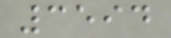3594
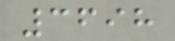3698
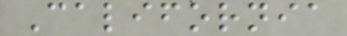California
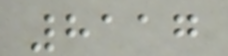8117
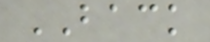BACK
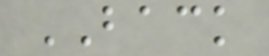BACK
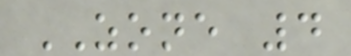ZONE 4
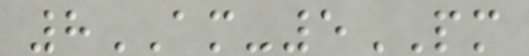8AM-5PM
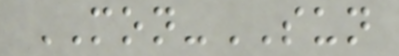MON-SUN
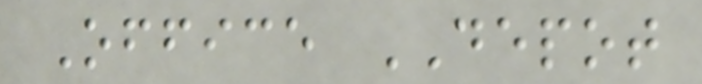Office DEPOT
